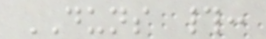DUNS #:
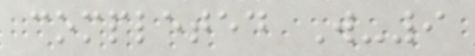completed W-9
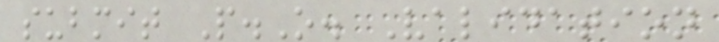submit P.O. Validation
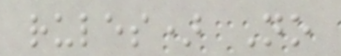rules) No
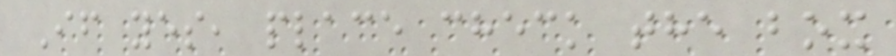If yes, place check the box
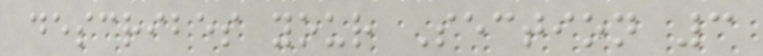describes your Section 3
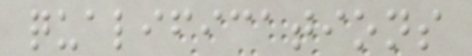qualifications
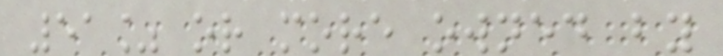51% or more owned by
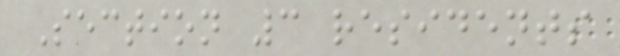Section 3 residents
